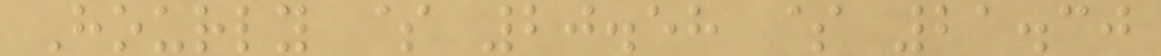Hourly $ 20.58 $ 21.30
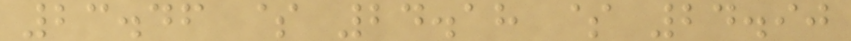23.46 $ 24.18 $ 24.90
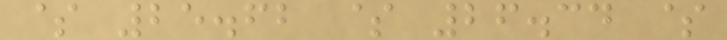$ 25.62 $ 26.34 $
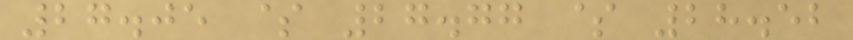27.05 $ 27.77 $ 28.52
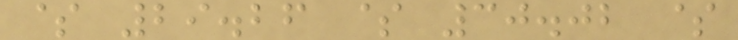$ 29.26 $ 30.02 $
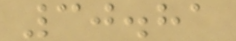30.81
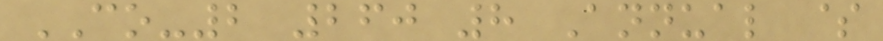CO-2 260 8 Annual $
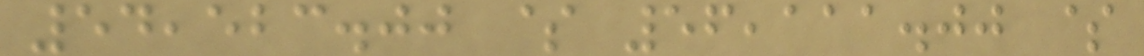54,523.00 $ 56,111.00 $
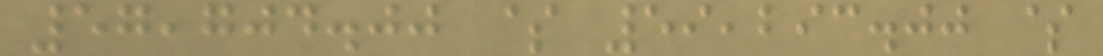57,704.00 $ 59,293.00 $
